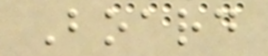Board
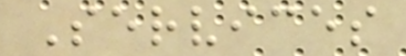Services
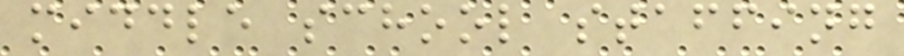middle school staffing
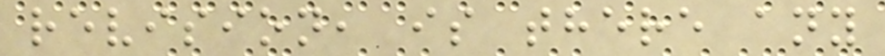revision, is there any
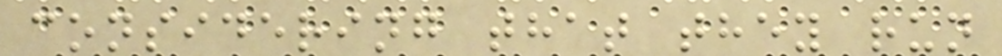considering that they run
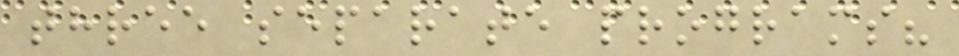three separate programs?
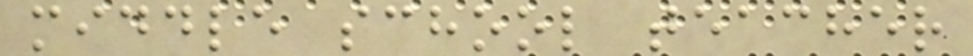middle school teacher
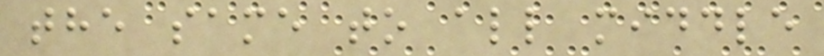the same to all middle
